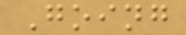Going
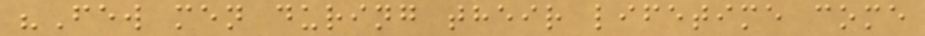"Few men during their lifetime come
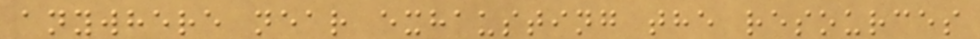anywhere near exhausting the resources
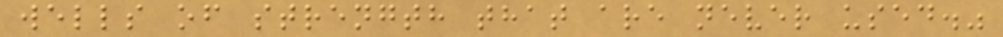wells of strength that are never used."
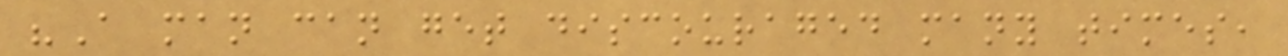"A man can get discouraged many times,
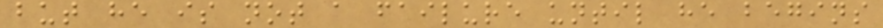but he is not a failure until he begins
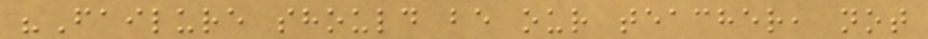"Failure should be our teacher, not
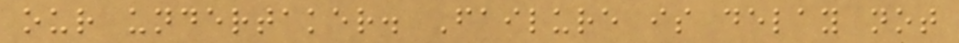our undertaker. Failure is delay not
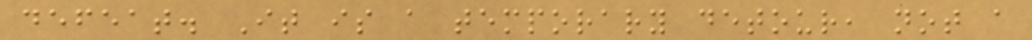defeat. It is a temporary detour, not a
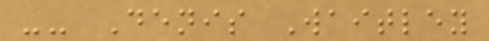-- Denis Waitley
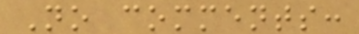No comments:
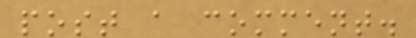post a comment.
